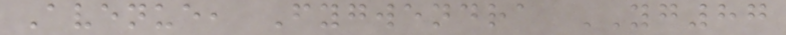Avenue, Fygwendra YG87
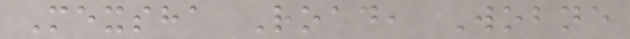Mexsha Road, Wobne
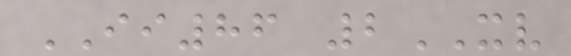II86 2XV
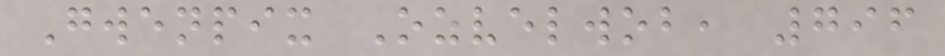Gwenpix Ozvelwob, 796
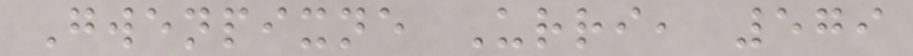Gwenpixne Urri, 579
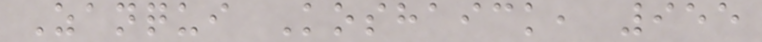Zanqui Koshaick, 955
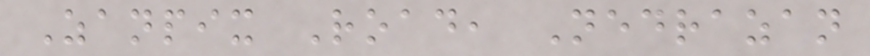Zanpix Road, Nedrazan
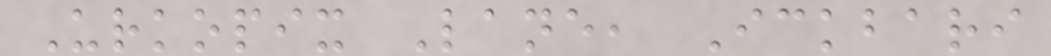Urkopix Lane, Ickbari
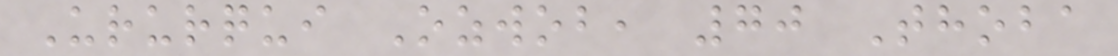Ururqui Ozwob, 70 Thoba
